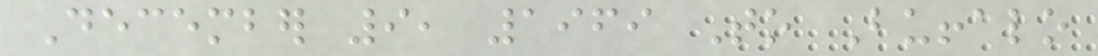December 9, 1969 To Buffalo
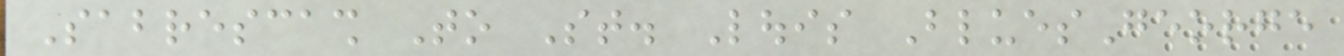Sabrescash To St. Louis BluesGeorge
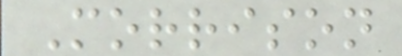Morrison
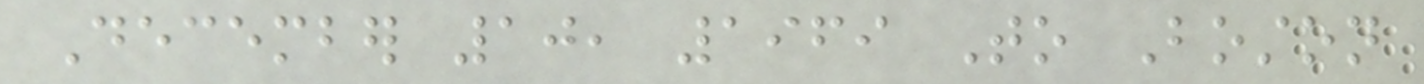December 10, 1969 To Boston
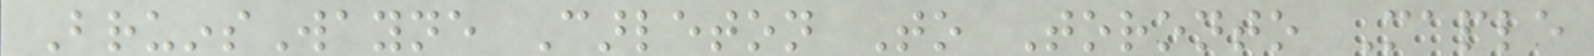BruinsWayne Carleton To Toronto Maple
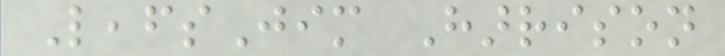LeafsJim Harrison
